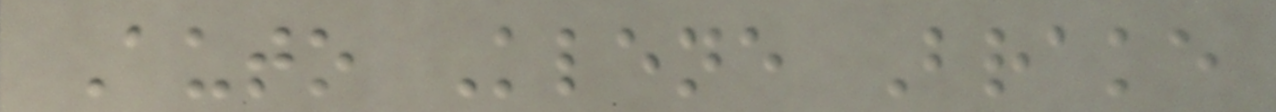Auto Klene Brake
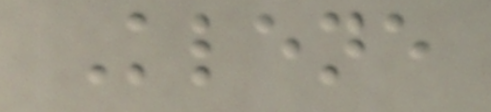Klene
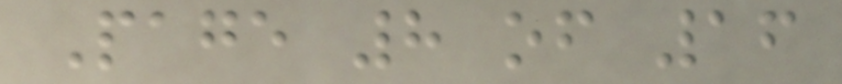Page 8 of 16
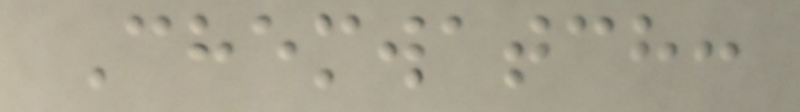Chemwatch:
